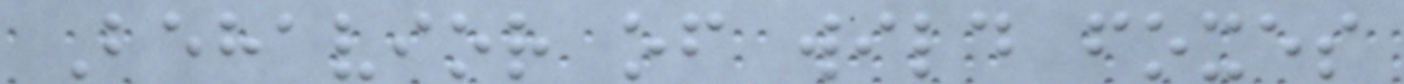Behavior of wild foxes
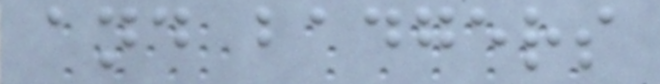and badgers
